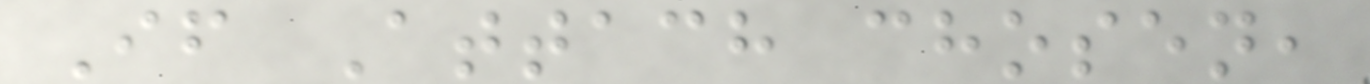If Attach chosen,
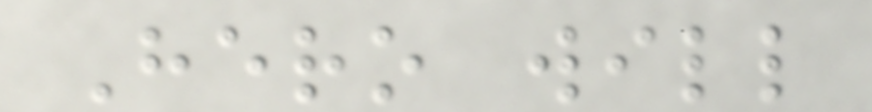Hero will
